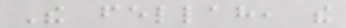The fellah, the
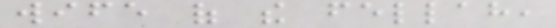wife of the fellah,
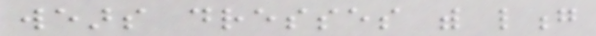wears dresses with long
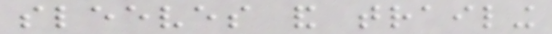sleeves and trailing
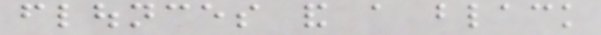flounces and a black
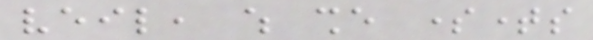veil, which she sometimes
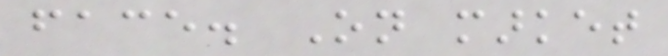face. On market
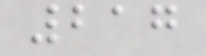217
